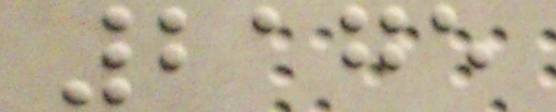2175
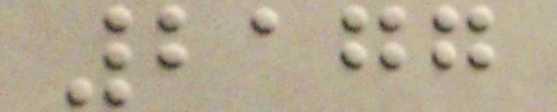2177
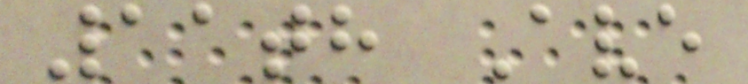11th Ave
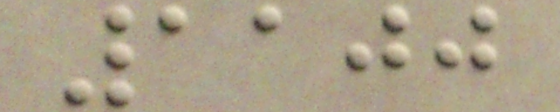1100
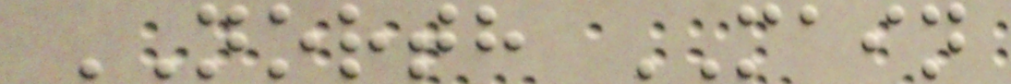NORTH MAIN
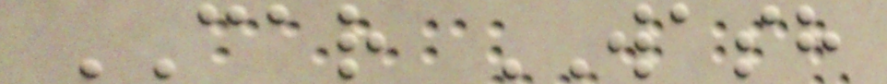CAR WASH
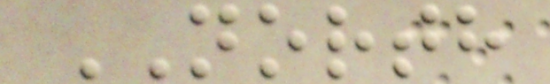NORTH
